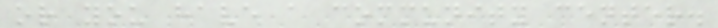or you have a community center.
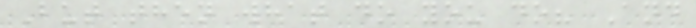But then what do you do? And
